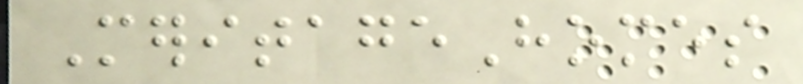MeritageHomes
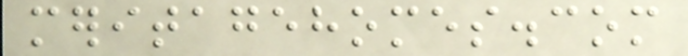meritagehomes.com
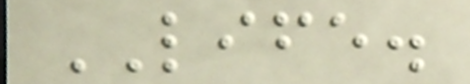LIFE.
